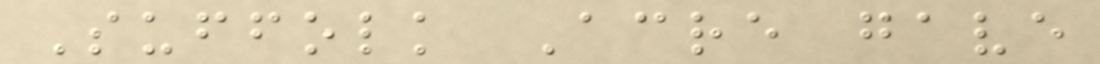Suffolk Acre gave
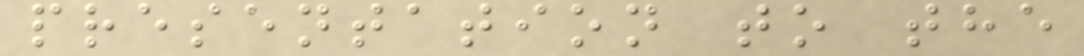presentation to the
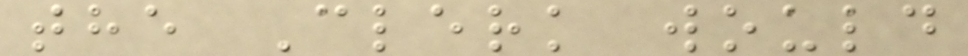the Clerk would
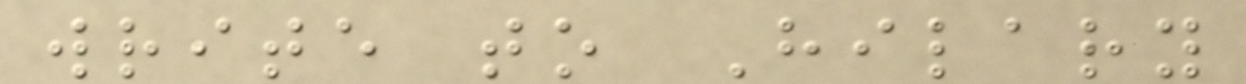write to Hilary
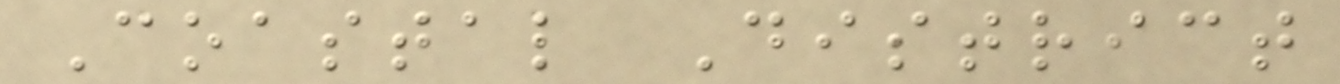Coastal District
